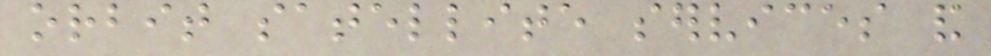orbit satellite services and
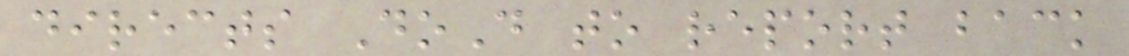directs DoD to report back
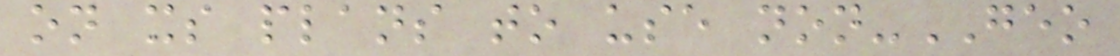on its plans to use non-GEO
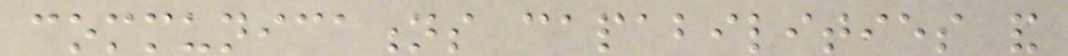communications capabilities and
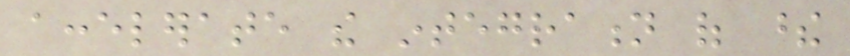accelerate the integration of these
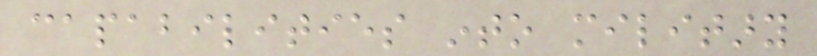capabilities into military
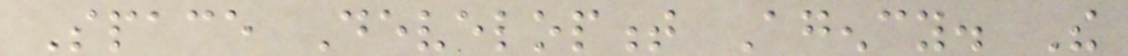Space Development Agency. The
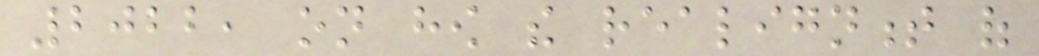2022, on how the realignment of
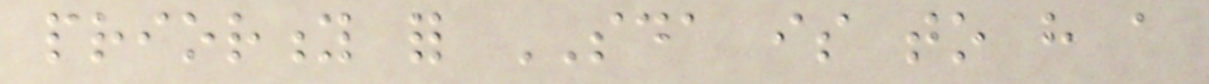priority for SDA is to have a
